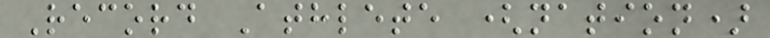Record Athlete (nation)
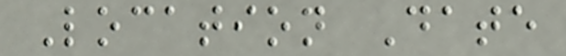Location Date
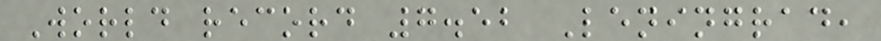World record 7.52 Leningrad,
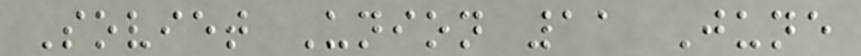Soviet Union 11 June
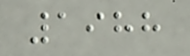1988
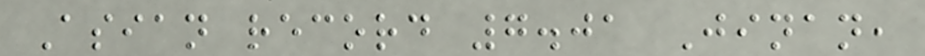Asian record 7.01 Jinan,
